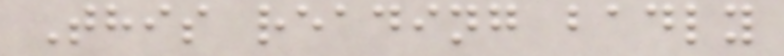This reading badly
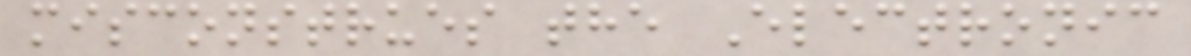misconstrues the Electronic
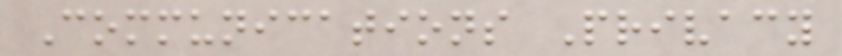Communications Privacy
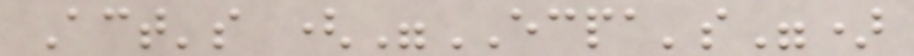Act's ("ECPA's")
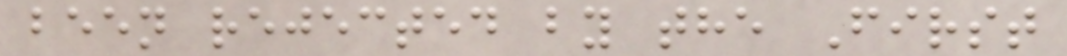been rejected by the First
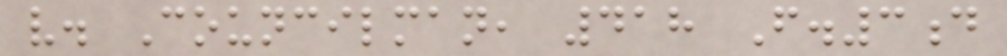v. Councilman, 418 F.3d
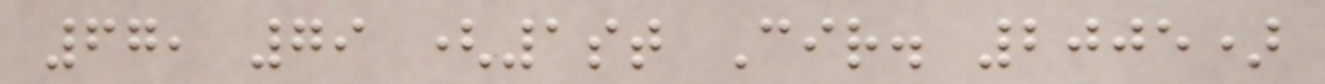67, 79 (1st Cir. 2005)
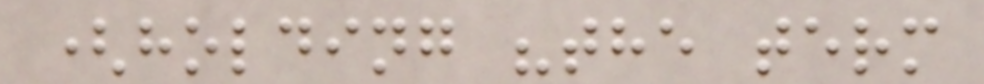(holding "the term
